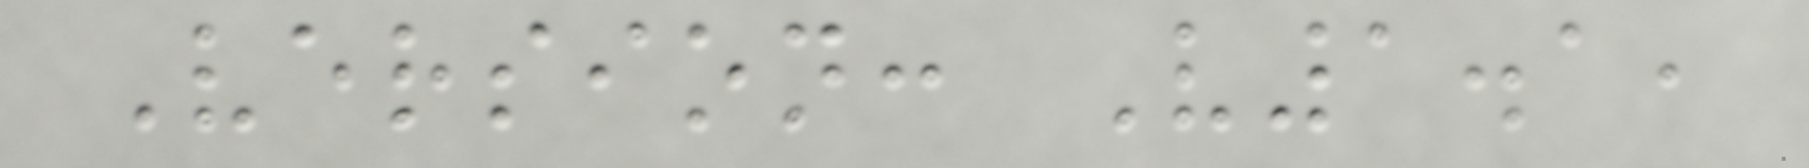Version: V1.1,
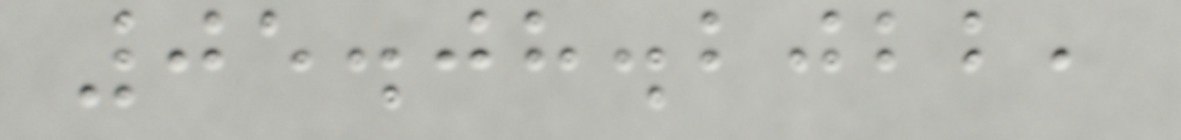05.08.2022,
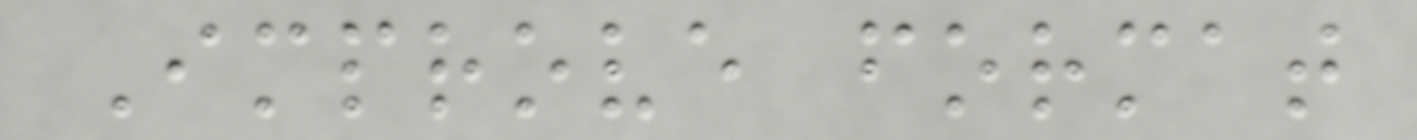Improve format
